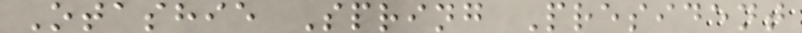Otashie Spring President
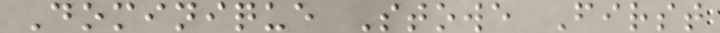Dominique Stowe First
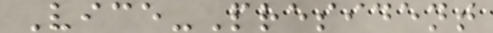Vice-President
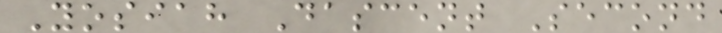Yosiah Dascent Second
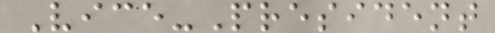Vice-President
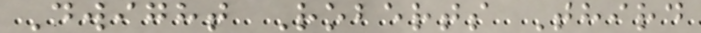Dwight Roberts Third
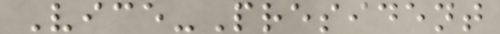Vice-President
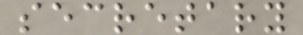secretary
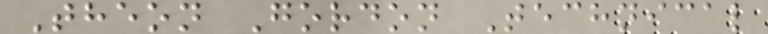Theon Gordon Technical
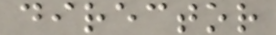director
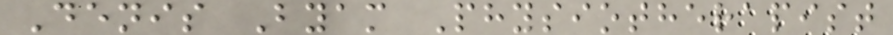Denis Byam Physiotherapist
